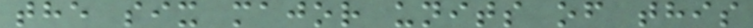the six major units of this
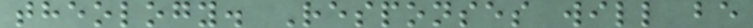theology. Responses will be
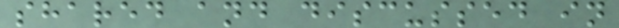shared and discussed in
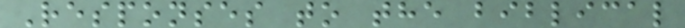Responses to the biblical
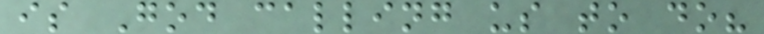is God calling us to do?
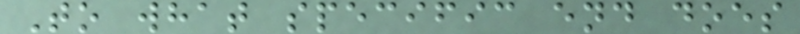To what specific end does
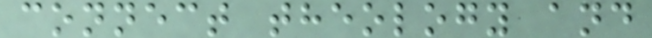connect theology and
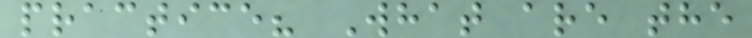practice? What are the
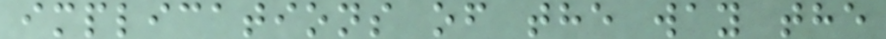implications of the way the
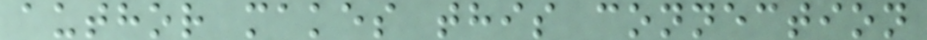author makes this connection
